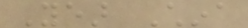Year China
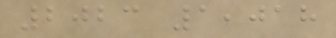2023 1,018
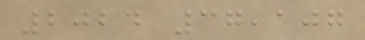2024 37,107
